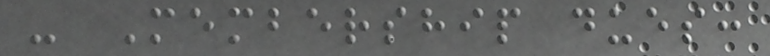- Membership dues:
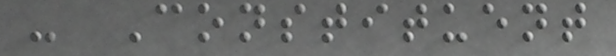- Constituent
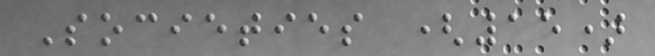Societies (15)
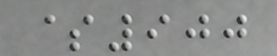$900
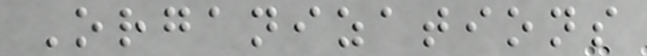Organizations
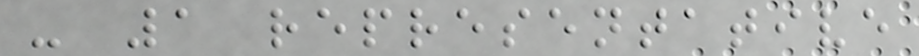- 1 representative
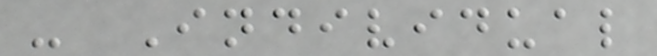- Individual
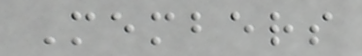Members
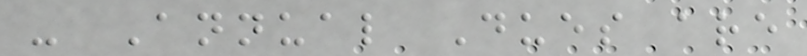- Annual Dues are
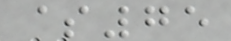$75
